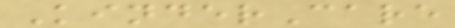KinderCare
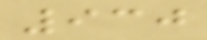930
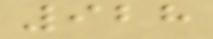928
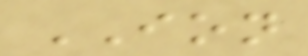ION
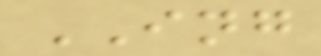ING
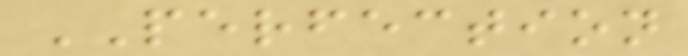PERFECTION
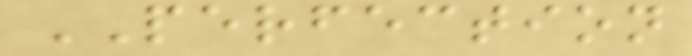PERFECTION
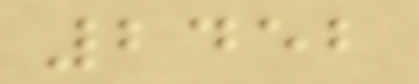2452
